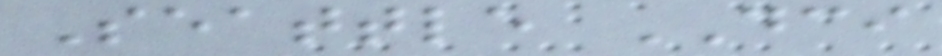Seattle DCI
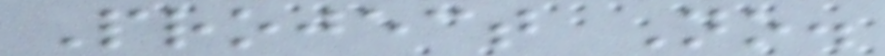Project No.
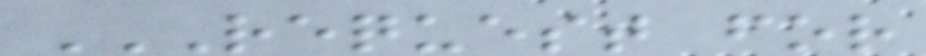REQUEST FOR
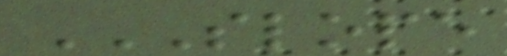SLOPE
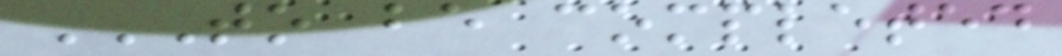TO BE COMPLETED
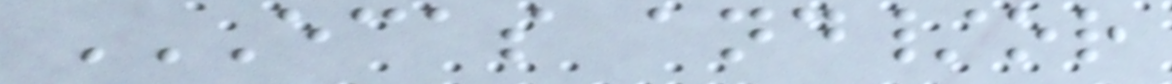ECAS AND/OR
